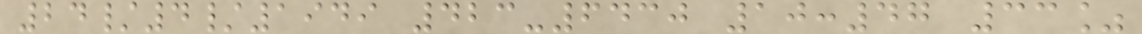24/4/1949 423-6430 10:47 33%
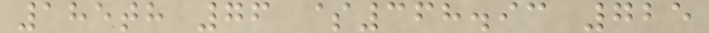185th 76 $368.93 725
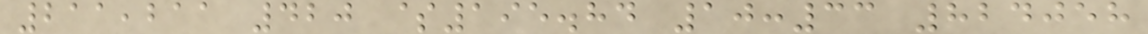211,211 420 $195.84 10:33 824058
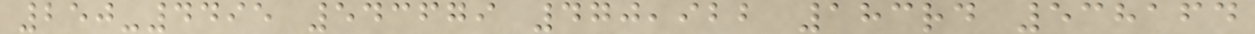250-4495 543679 470,922 183rd 538164
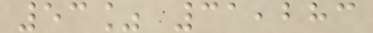53% 31,283
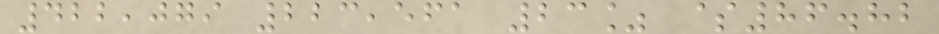422,079 223,561 23% $86.82
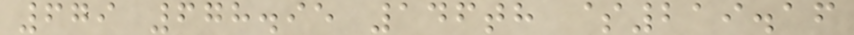679 678.95 146th $219.16
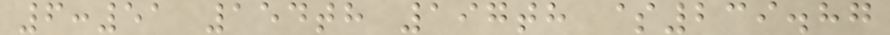6:51 154th 197th $239.87
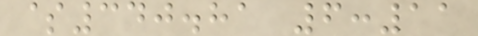$340.81 6:11
